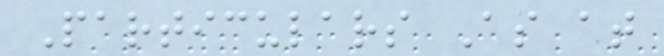Particulars As at
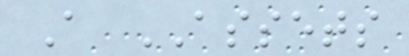A ASSETS
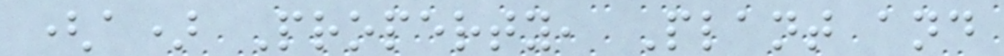(a) Property, Plant and
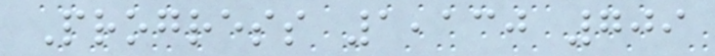Progress 1,130 709
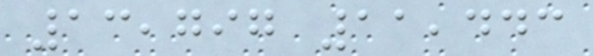13,797 11,443
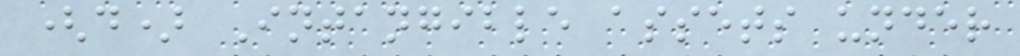(d) Intangible assets under
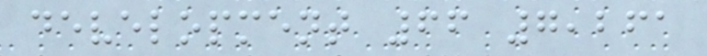development 66 7,261
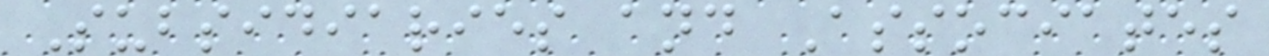Subsidiaries and Associates
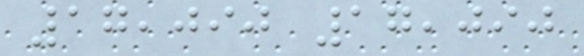17,090 17,090
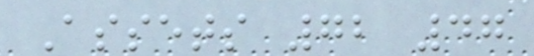Assets 72 47
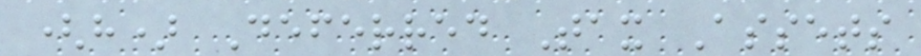(h) Deferred Tax Assets
